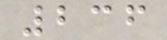236
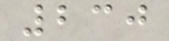230
